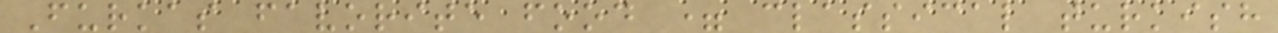Furkas favorite food = classical turkish
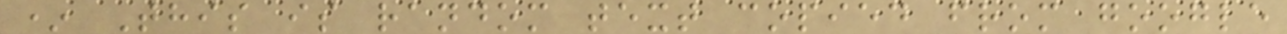* This is random text copied from google
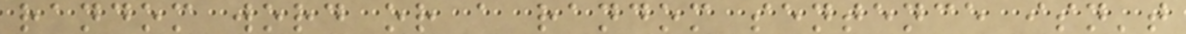random word or a random sentence isn't
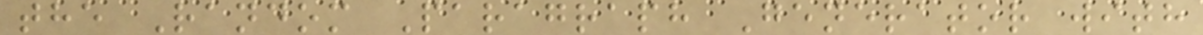the Random Paragraph Generator with
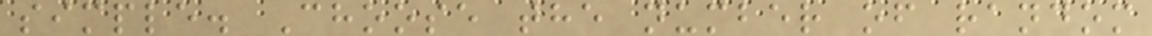simple. Choose the number of random
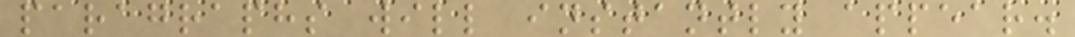paragraphs will instantly appear.
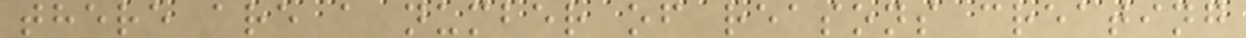there are a number of reasons creating
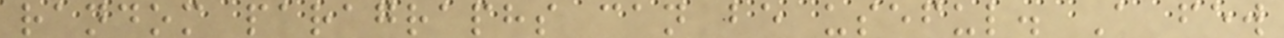random paragraphs can be useful. A few
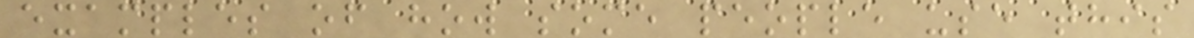examples of how some people use this
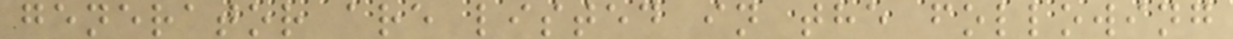generator are listed in the following
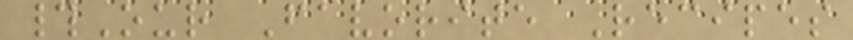#Our Favorite Recipes
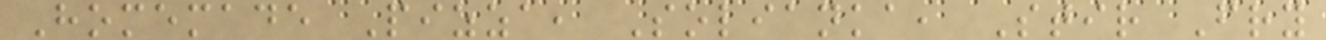Homemade Pizza, Solianka, Stir Fry
